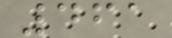461
